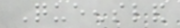Queensland
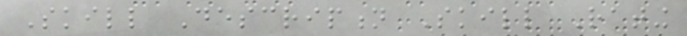Skill Description Skill Rating
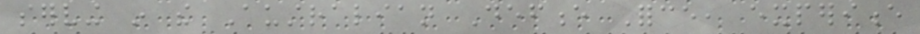serving in the Australian Defence Force, experience
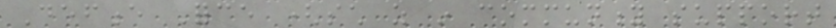Defence Force (such as in community support
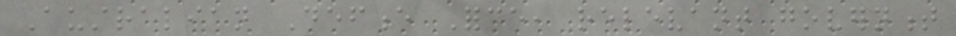Australian Defence Force, relevant government
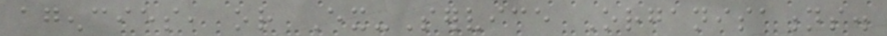agencies, or Ex-Service Organisations.
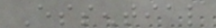Essential
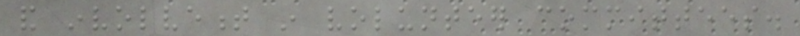and involvement in volunteer committees.
